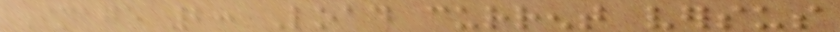Image 2: Load current versus
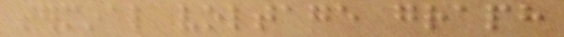terminal voltage graph
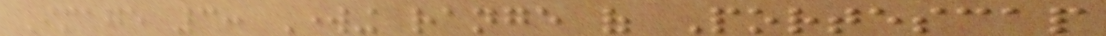Image 3: Working range of Portescap
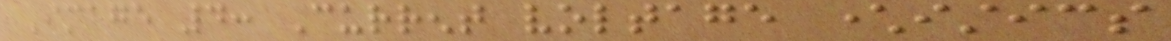Image 4: Current voltage characteristics
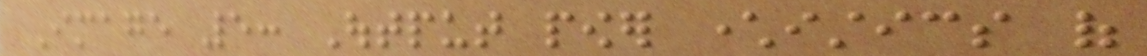Image 5: Output power characteristics of
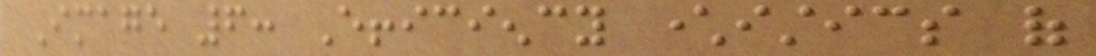Image 6: Efficiency characteristics of
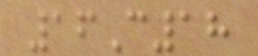16C18
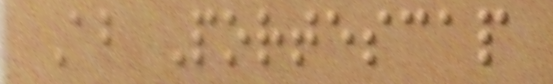About Portescap
